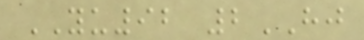YU92 2HJ
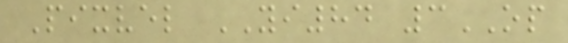Pixvel YI84 3OP
